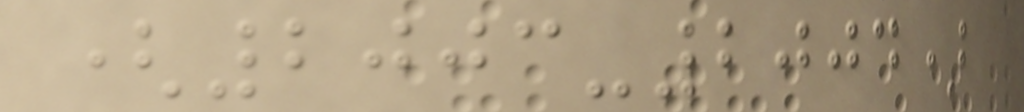(2003-2004)
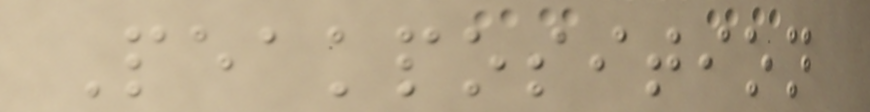Peakposition
